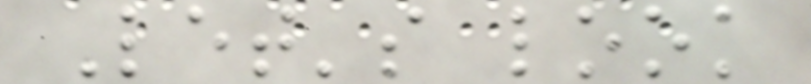Let's look
